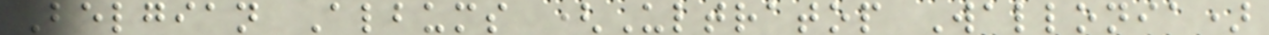Belgian Albums (Ultratop Wallonia)
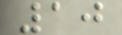10
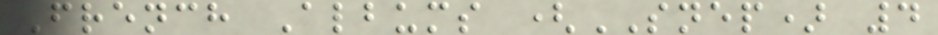French Albums (SNEP) 4
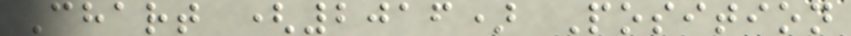Chart (2016) Position
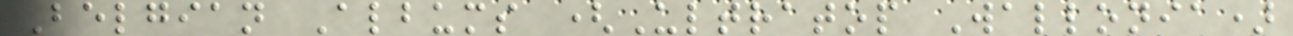Belgian Albums (Ultratop Wallonia)
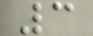3
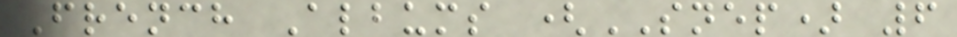French Albums (SNEP) 6
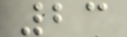23
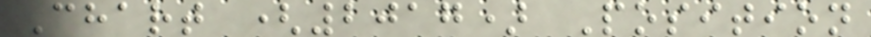Chart (2017) Position
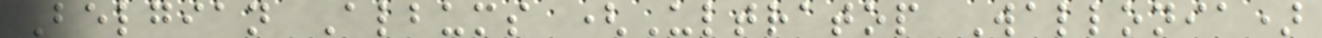Belgian Albums (Ultratop Wallonia)
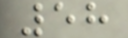58
